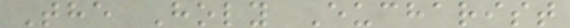The Holy Eucharist
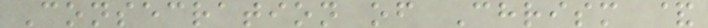Consecration of Chrism &
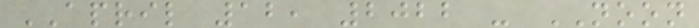APRIL 12, 2022 - NOON
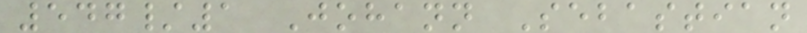547/1 Johann Sebastian
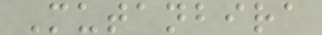Mutanbira
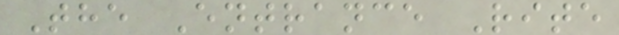The Entrance Rite
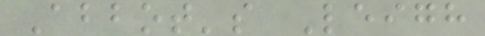Abbot's Leigh
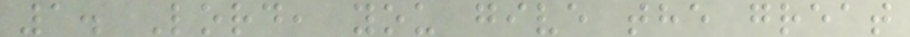1. Lord, you give the great
